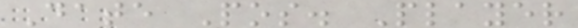Date Pos. Player
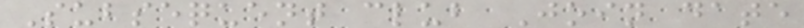Subsequent club Join date
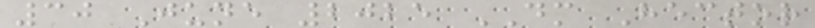30 June 2025 DM Hector
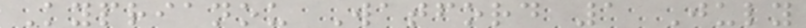Kyprianou Watford 1 July
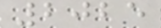2025
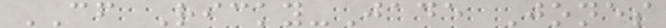CF Ricky-Jade Jones
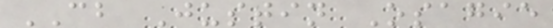CB Justin Osagie
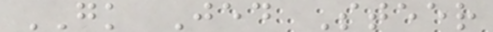GK Jed Steer
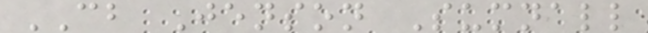CB Jenson Sumnall
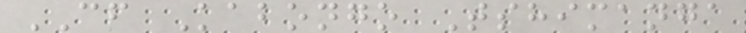CF Kabongo Tshimanga
